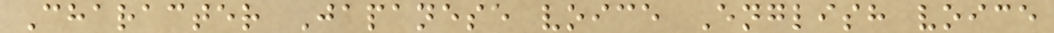Character Japanese voice English voice
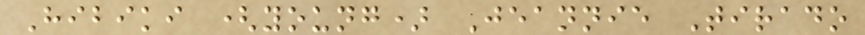Hibiki (young) Jeannie Tirado
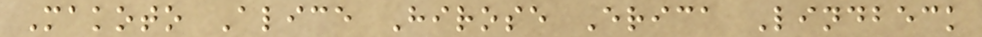Makoto Alice Hirose Erica Lindbeck
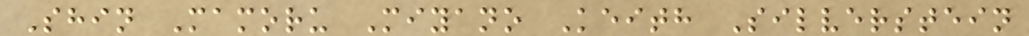Shin Mamoru Miyano Keith Silverstein
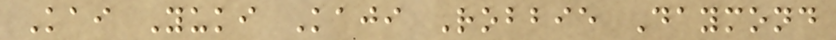Kai Yuki Kaji Robbie Daymond
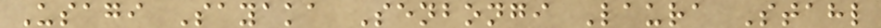Usagi Sayaka Senbongi Laura Stahl
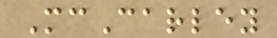McCarley
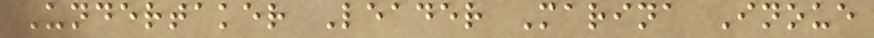Undertaker Leader Marina Inoue
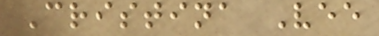Cristina Vee
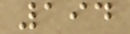194
